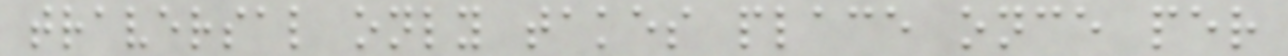traversal only takes place once per
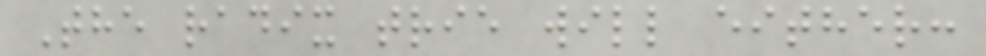The radix trie will either:
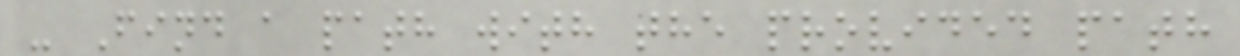- Find a path with the provided path
